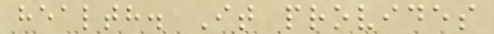health. It provides
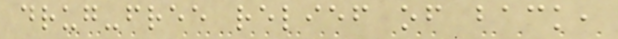drug-free relief of back,
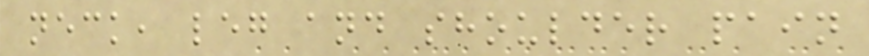neck, leg and shoulder pain
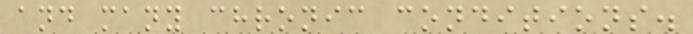and many chronic conditions.
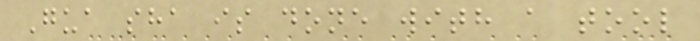Gua sha is done with a tool
